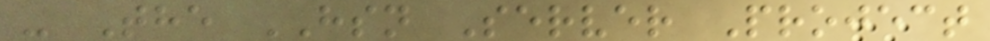- The HSN Server Project
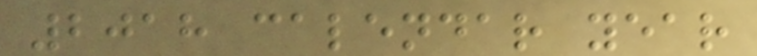2018 calendar year
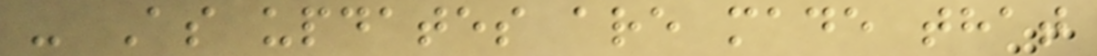- As updates are made that
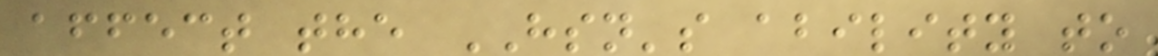affect the HSN's ability to
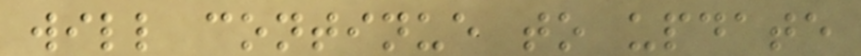will continue to update
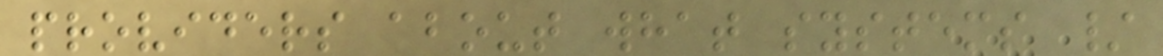providers about what systems /
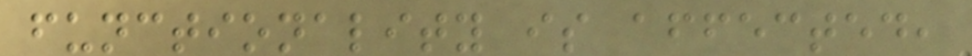functionality is affected,
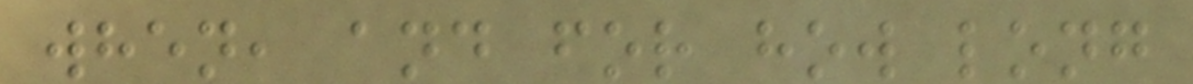when, and for how long
